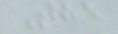The
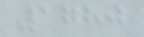1780
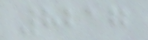8217
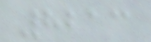8213
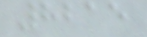8215
